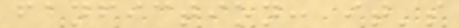fanfiction: it's
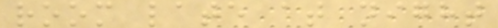room late at night
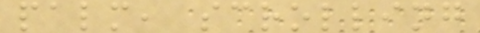palm, scrolling
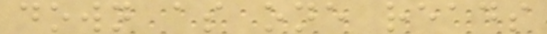down as one reads
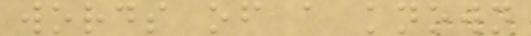words of a known
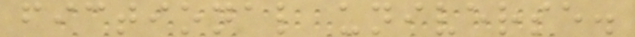fictional universe.
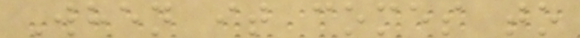When it comes to
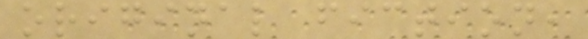original fiction,
